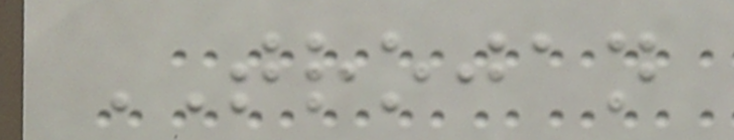TROJAN
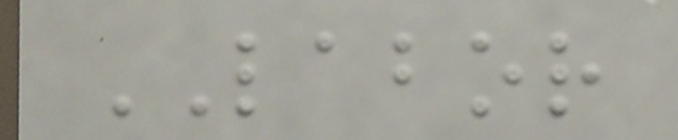LABOR
